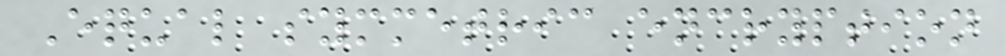Equal symmetric encryption
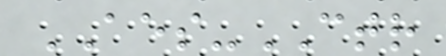AES-CTR
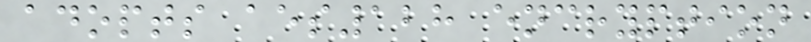adopts aes128 encryption
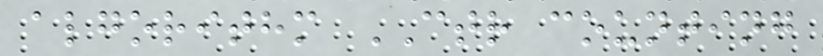algorithm CTR counting
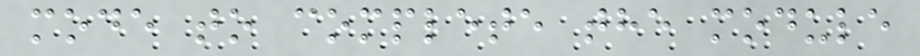mode to complete the module
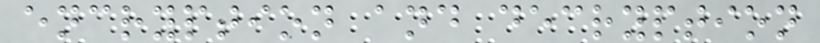encryption and decryption
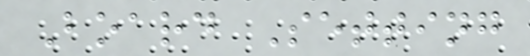Board Setting
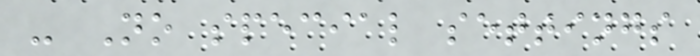- No special settings
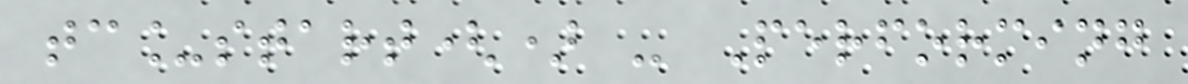tc_start() - Performing
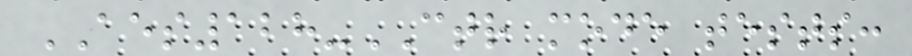AES128-CTR mode tests:
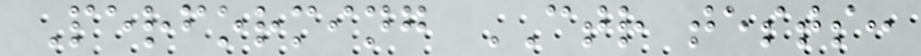Performing CTR tests:
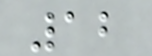12
